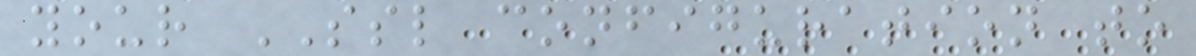your SSL configuration to
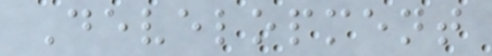Development
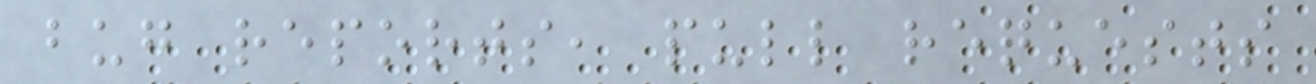bug reports, pull requests
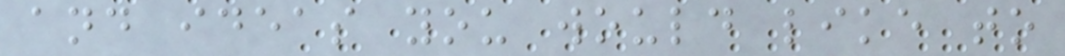and ideas you would like to
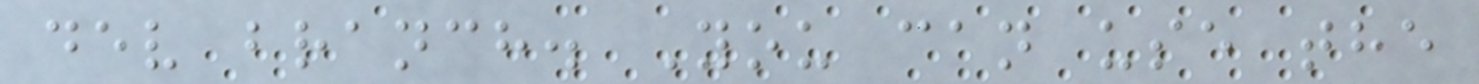dev branch. You can use the
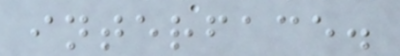interface.
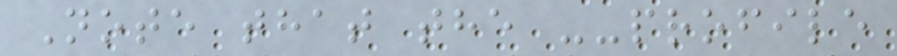Note that the --profile
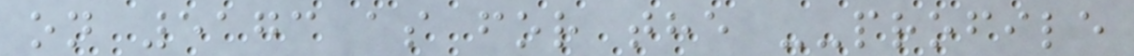on 5173 as for the --profile
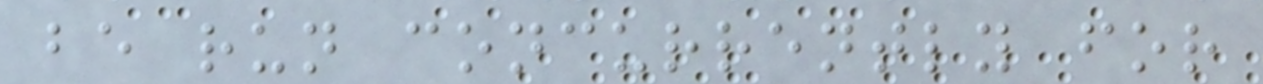be run concurrently for
